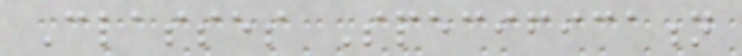Classes Specification
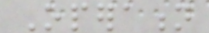Operation
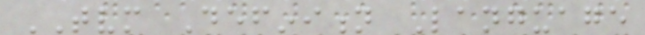TVM Definition Language
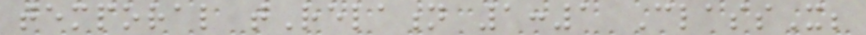temporal tRelation 1:1 ClassX;
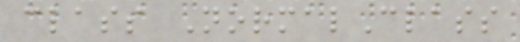class NormalClass
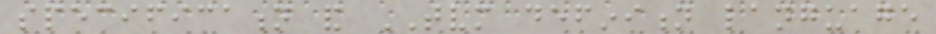specification and TVM definition language
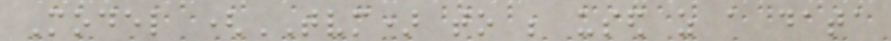Model (TVM) to be used as a data
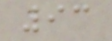93
